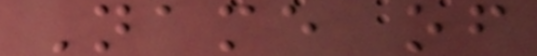Name of
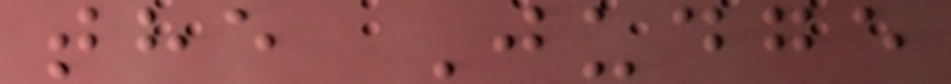the Judge
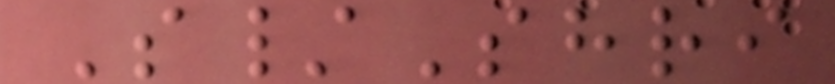S/Shri
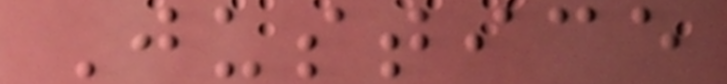Justice
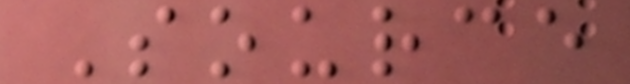Source
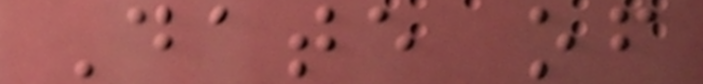Date of
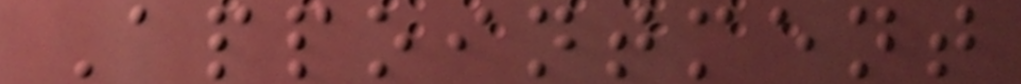Appointment
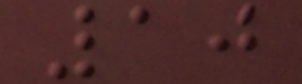10
